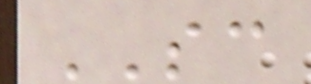SC
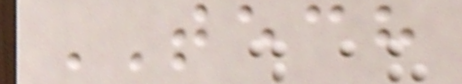TECH
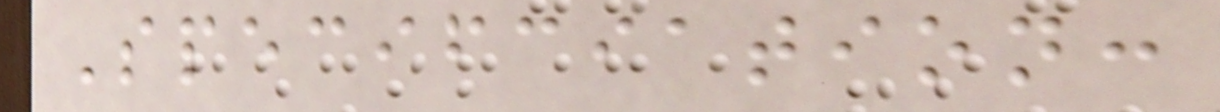Specifciation:
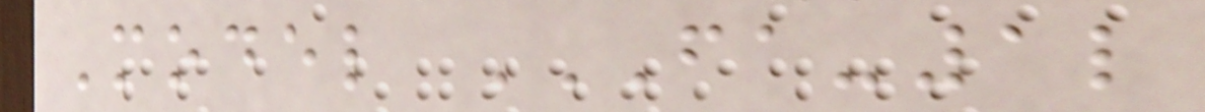Model FA-1L
